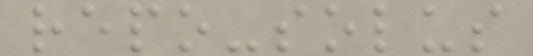repo-solus
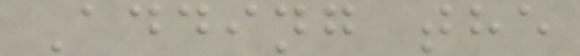Adding the
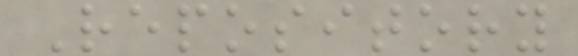Repository
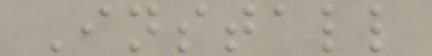Install
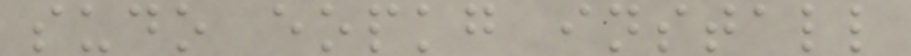sudo eopkg install
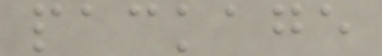package
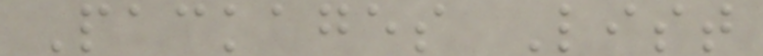Packages List
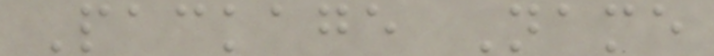Package Name
